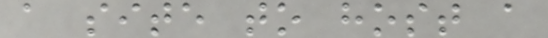a site to host a
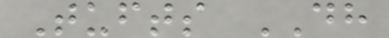Tufts DH
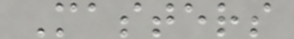Masters
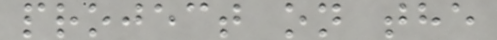project on the
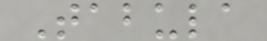Tabula
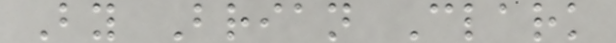By Brian Clark
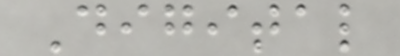Digital
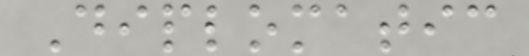Diplomatic
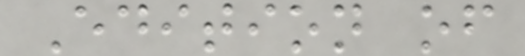Edition of
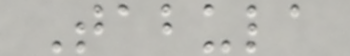Tabula
